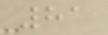81
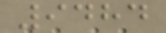9484
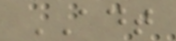ADT
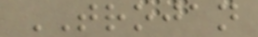TROJAN
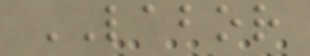LABOR
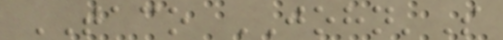TACO JOHN'S
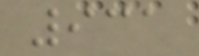931
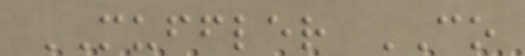MUFFLER CO
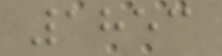1853
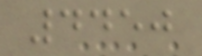4450
